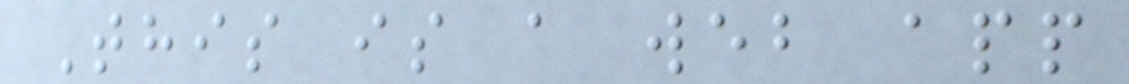This is a web app
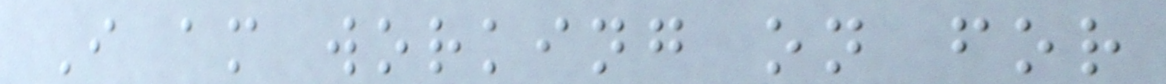I am working on for
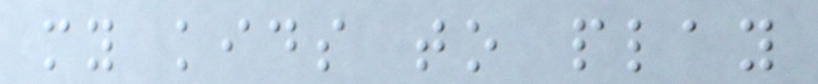my kids to play
